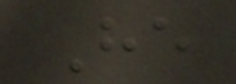He
